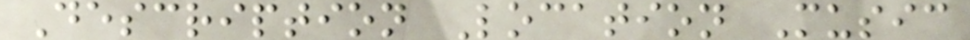Description Location Music
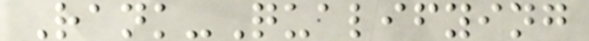Rank-Qualifying
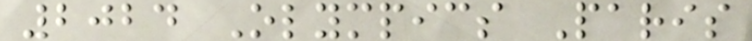2024 Olympics Paris
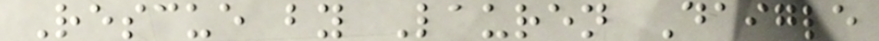Rescue by Lauren Daigle
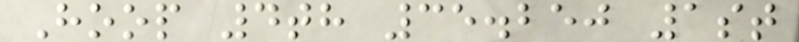Hoop 4th 35.250 1st
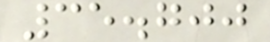35.700
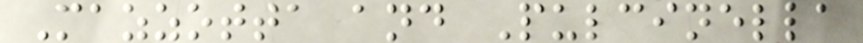Mazzotta and Pulcinella
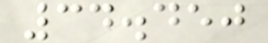34.450
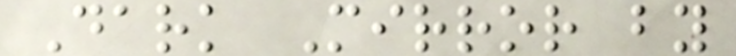Dark Mirror by
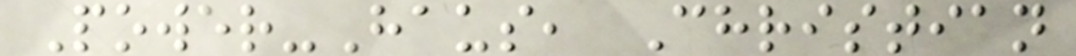Power-Haus, Christian
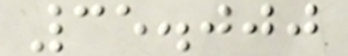35.000
